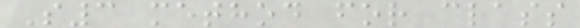S3 method for class
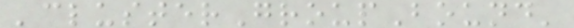'clusterGroupBound'
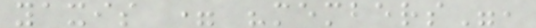yaxis = "members",
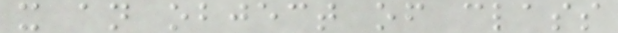x an object of class
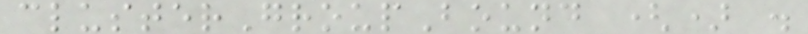clusterGroupBound () .
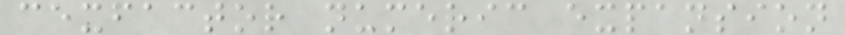cexfactor numeric expansion
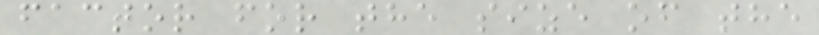factor for the size of the
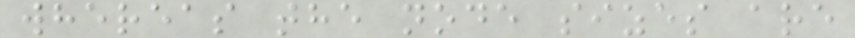whereas the node sizes are
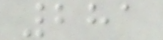281
